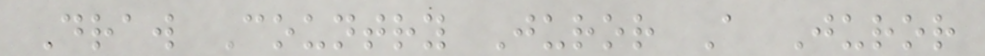Draw Country Juror A Juror
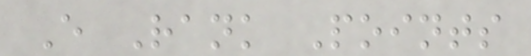E Rank Points
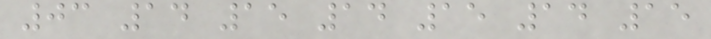03 14 15 14 15 14 15
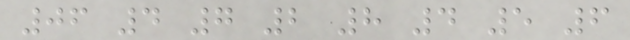06 4 7 2 8 4 5 6
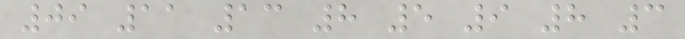09 11 13 8 5 9 8 3
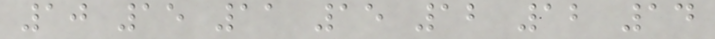10 15 11 15 12 12 14
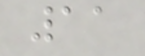11
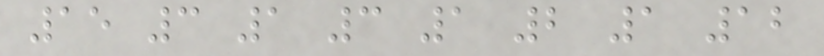15 3 1 3 1 2 1 12
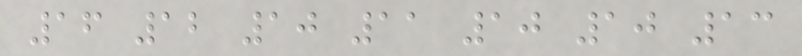16 12 10 11 10 10 13
